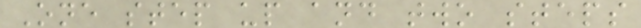One step up and two steps
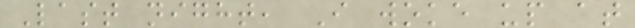Last night, I woke up at
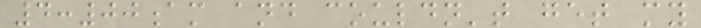4:00am and couldn't get my
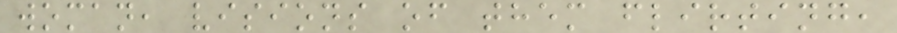woman, visions of them flirting,
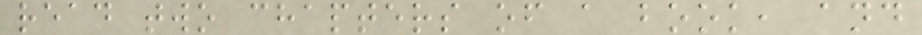read two chapters of a book, and
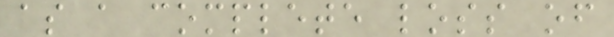as a complete loss of
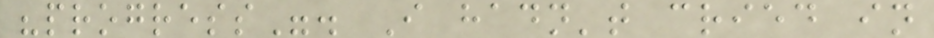"progress". I hadn't cried in
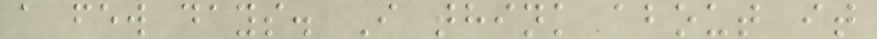a few days. I think about it
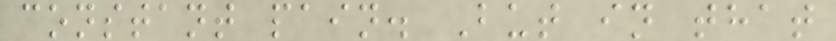constant pain. But in that
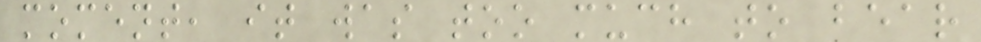moment, it was too much to bear
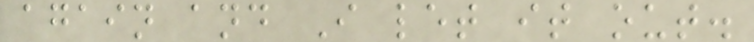again and I let it out.
